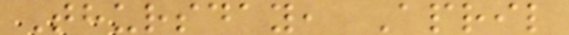Thursday, April
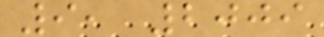9, 2009
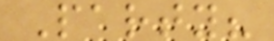Party?
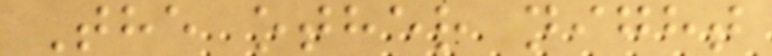The other night
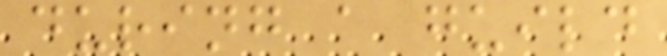during a guild
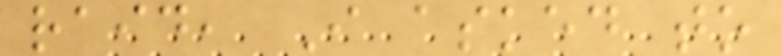raid, I asked to
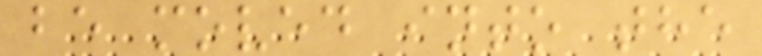be moved into the
